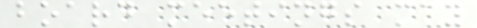board meetings may
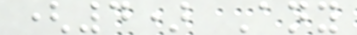(4) Any
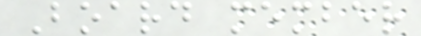Board member
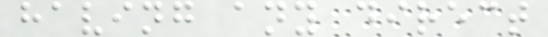having any direct
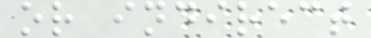or indirect
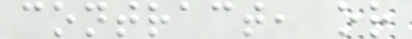contract, or
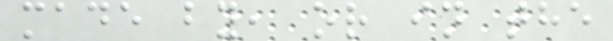made by, or in the
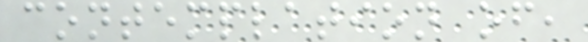contemplation of,
